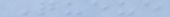Queue
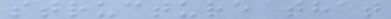structure that
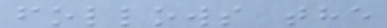follows the
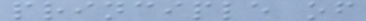principle of
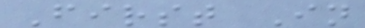First In
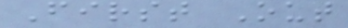First Out
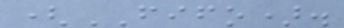(FIFO).
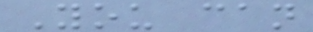You can
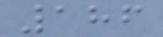186
